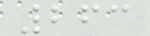263
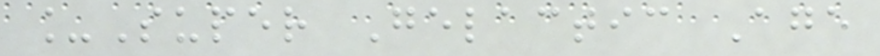_Super Gelactic Age
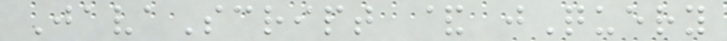JavaScript & jQuery
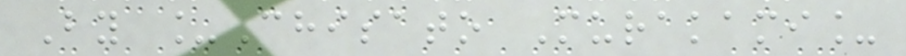By _Chisato Murakami_
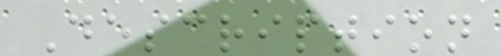Description
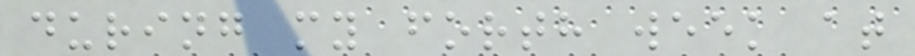during my forth week at
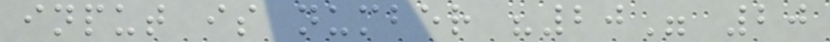input is number "20" 20
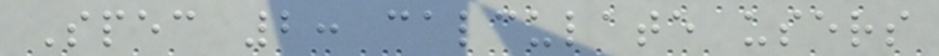Spec 2: calculate users
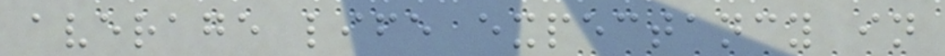average life expectancy in
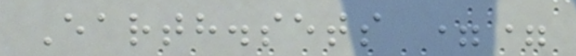Earth.sets ==
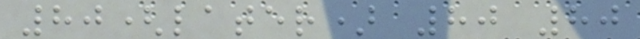80(later) 80 80
